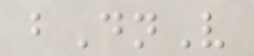bDnV
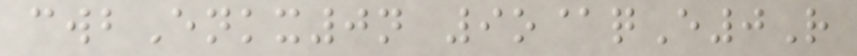cwbEnkx0n 9o@qE0R
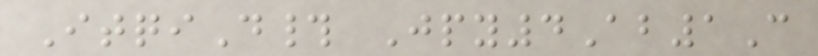ItqiD# Jpy4Ab1C
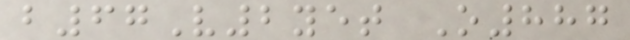b67V2yet O887
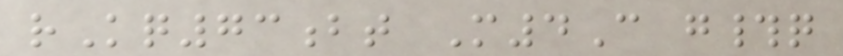rKq73bt M4C g#q
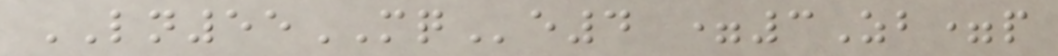LN55MQe4 =3Zb=p
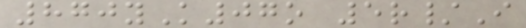870yK07o 5r/I
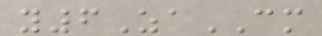y6ZaCM
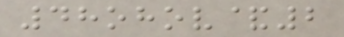48ohov&2
